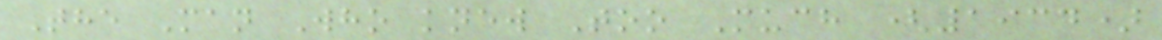The Man Who knew Too Much (1934)
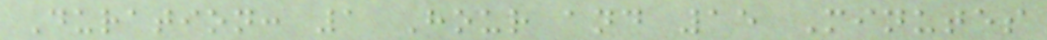Duration: 1 Hour and 15 Minutes
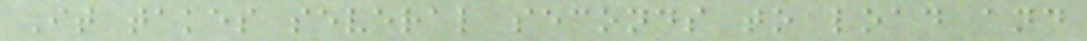It takes several seconds to load and
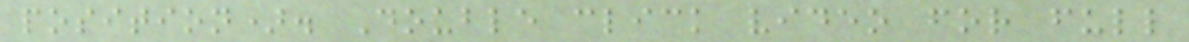position). Double click video for full
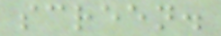screen.
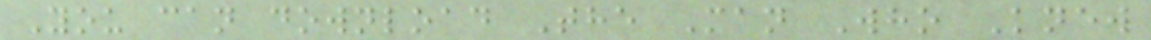You can download The Man Who Knew
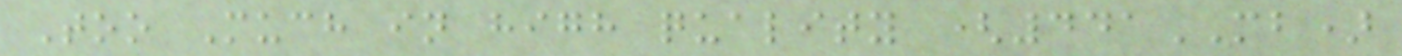Too Much in high quality (441MB)
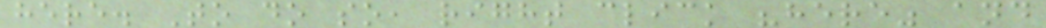here. To do so, right click "here" and
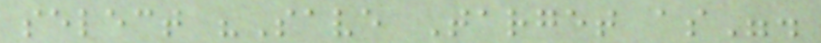select "Save Target as".
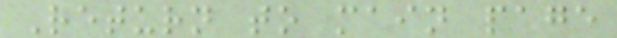Return to main page
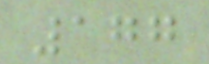177
